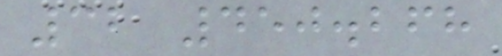32 450.268
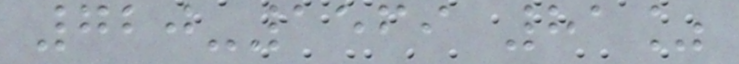720-1569 81%
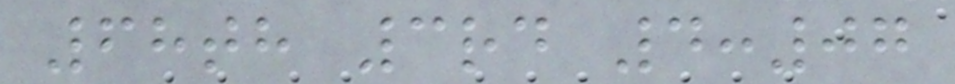68th 3rd 4:07
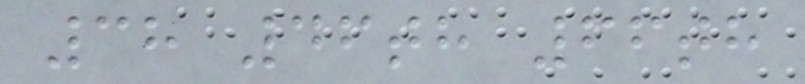38 46th 66th
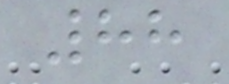88
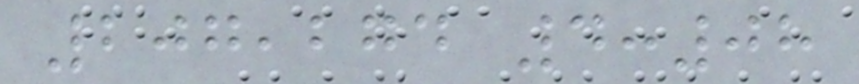207,274 4:08
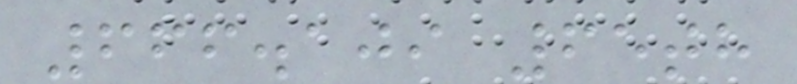666.109 65th
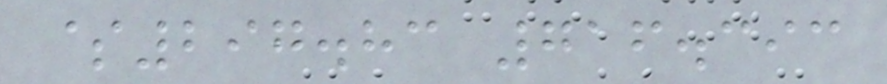$297.83 716.393
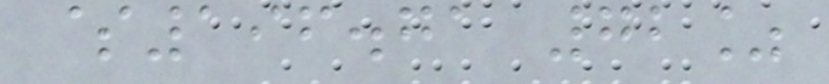$196.71 72%
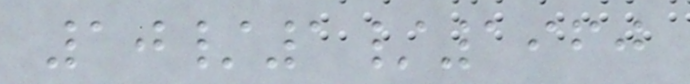10/1/1960
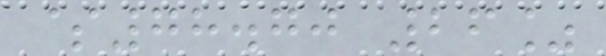$78.70 26%
